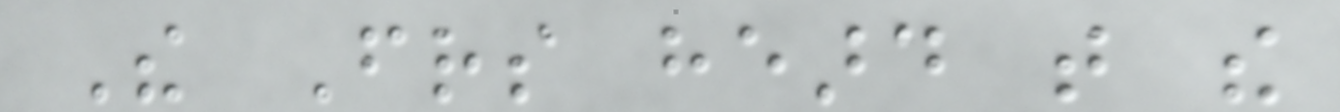The Friends heard that the
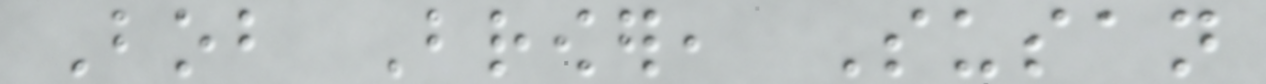Bob Brower, Susan
